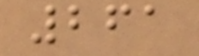261
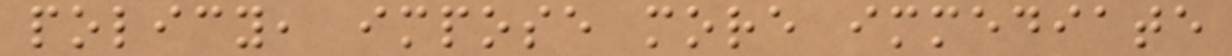policy, impose more immediate
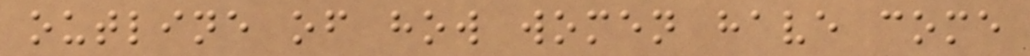outline of how women have come
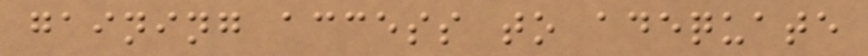gaining access to adequate
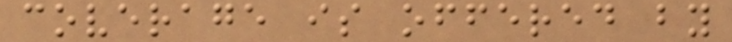coverage is offered by
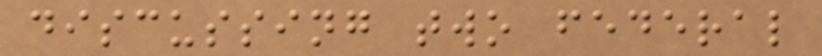discussing two federal
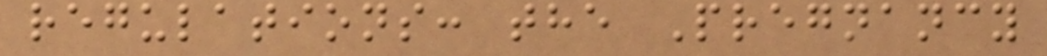regulations: the Pregnancy
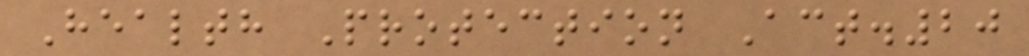Health Protection Act.20
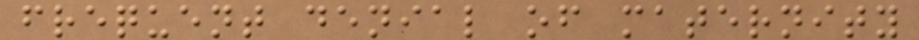frequent denial of maternity
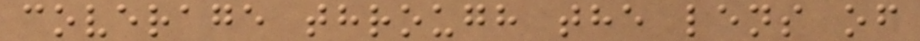coverage through the lens of
